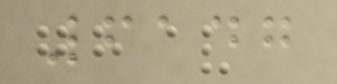6147
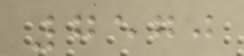7570
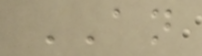AN
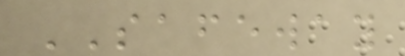SAFEWAY
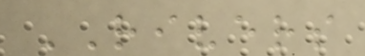RIVERS
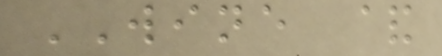WINE &
